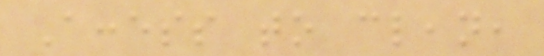Access to clean,
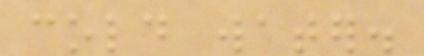cold water.
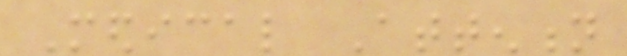Medical Attention
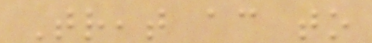Treat according to
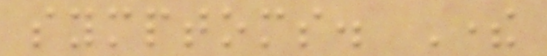symptoms. There
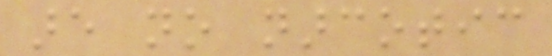are no narcotic
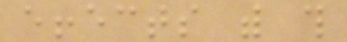effects with this
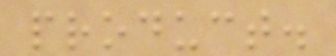product.
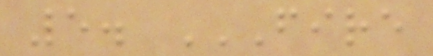5. FIRE
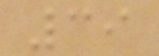39
